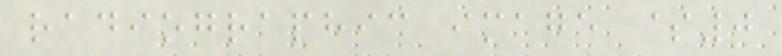radiographic image $0
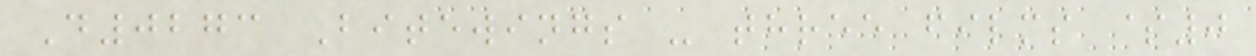D0273 Bitewings - three films $0
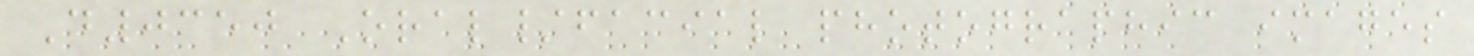D0350 Oral/facial photographic images
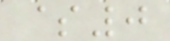$0
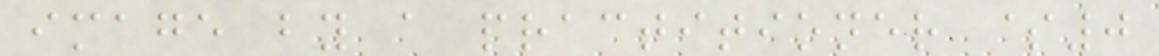image by a practitioner $0
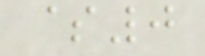$0
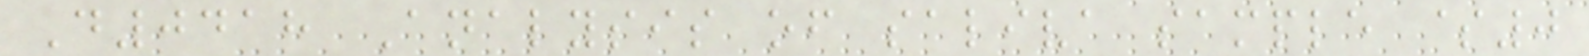D0418 Analysis of saliva sample $0
